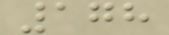178
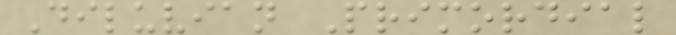Diluvian Primordial
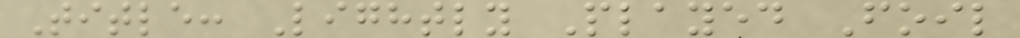Title: Lightly Played Foil
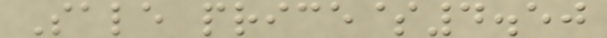Sale price$4.50
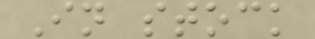In stock
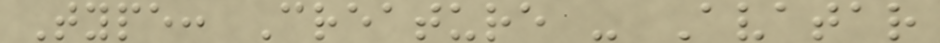Type: Creature - Avatar
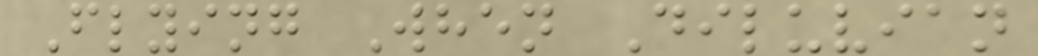Flying When Diluvian
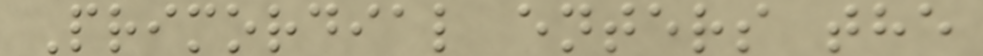Primordial enters the
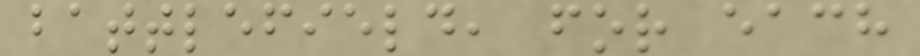battlefield, for each
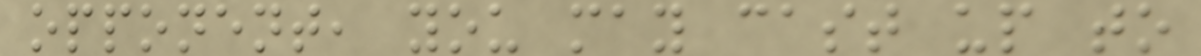opponent, you may cast up to
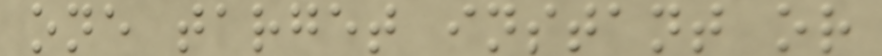one target instant or
